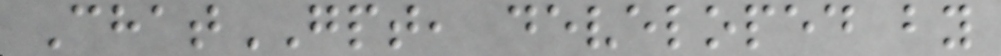ChatGPT, developed by
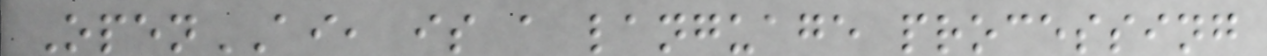OpenAI, is a language processing
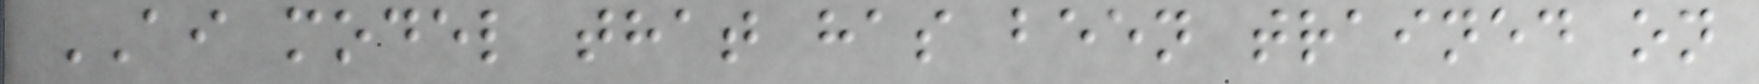AI model that has been trained on
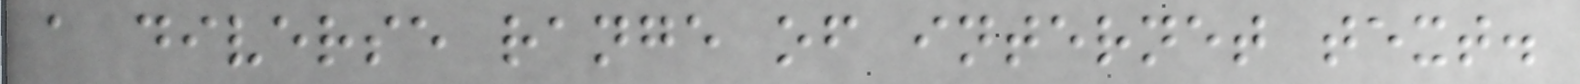a diverse range of internet text.
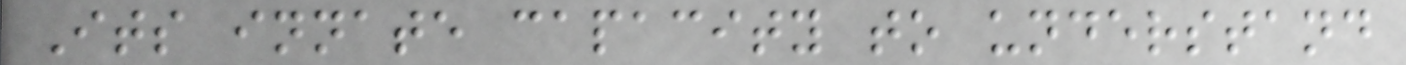Its innate capacity to understand
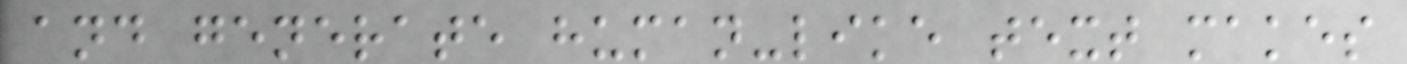and generate human-like text makes
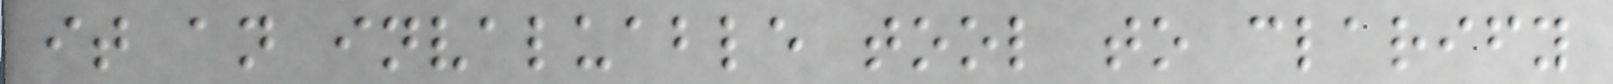it an invaluable tool to clarify
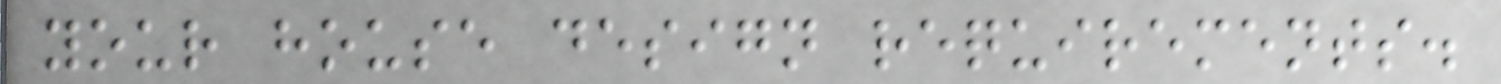your house design requirements.
